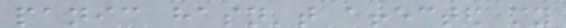panic hasn't affected my
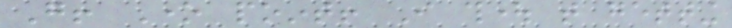Go! One point! I thought that getting
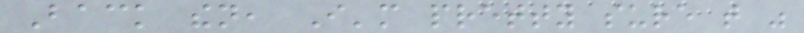Back then, I'm pretty sure that was
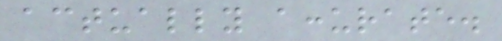actually accurate.
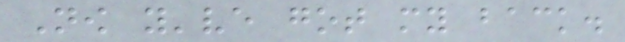Now you've got my back.
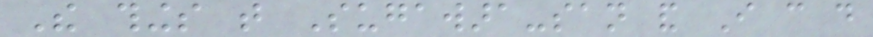The things that Sugawara-san and I can do
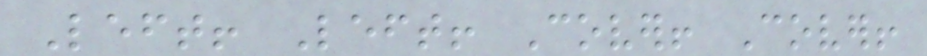Left! Left! Cover! Cover!
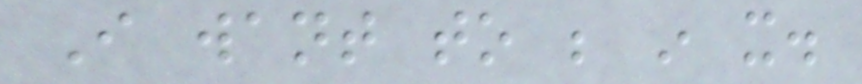I want to be in it.
